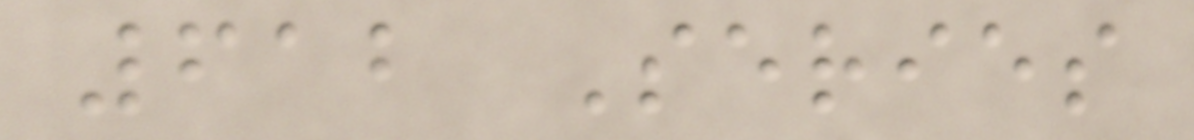612 Series
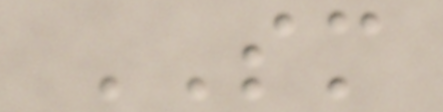SM
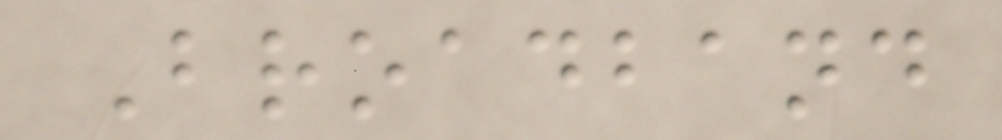Broadband
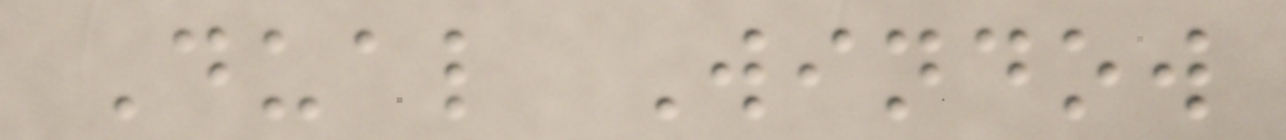Dual Window
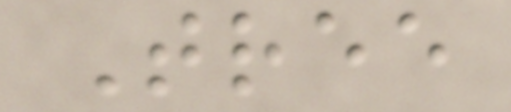Tree
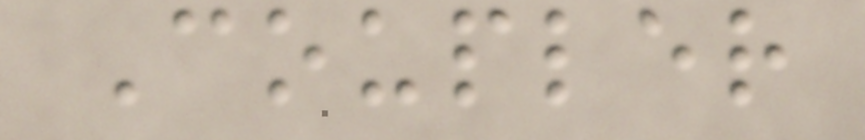Coupler
